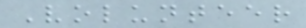Volunteer
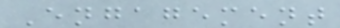Engagement
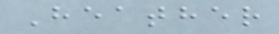Heather
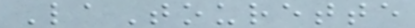LaTourette
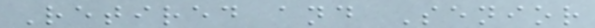Retired and Senior
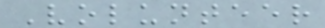Volunteer
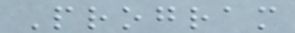Program
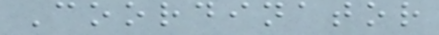Coordinator
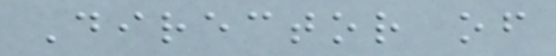Director of
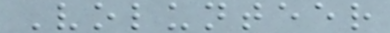Volunteer
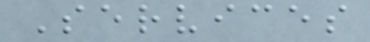Services
